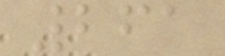261
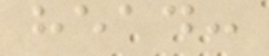head:
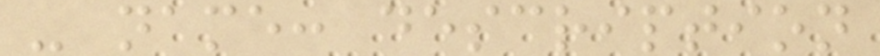- name: description
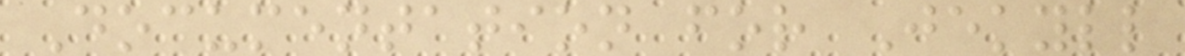Documentation for Jekyll
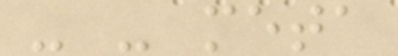- - meta
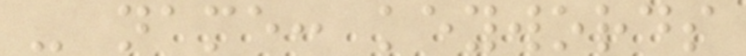- name: keywords
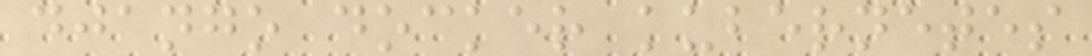django docker kubernetes
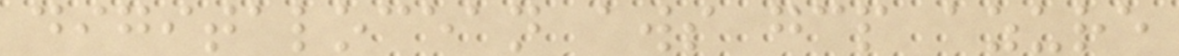digitalocean aws gcp azure
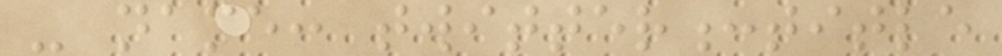- name: twitter:title
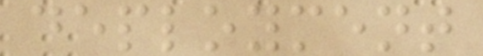deployment
